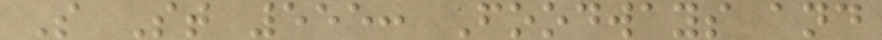S St 555: Foodways and
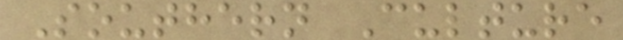Southern Culture
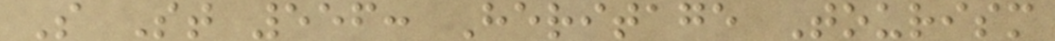S St 556: Heritage Tourism
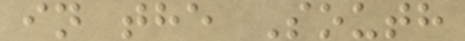in the South
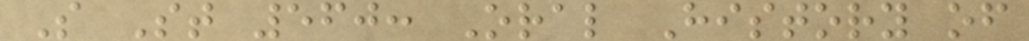S St 560: Oral History of
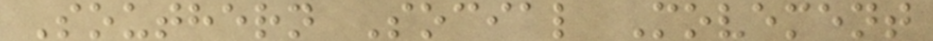Southern Social Movement
